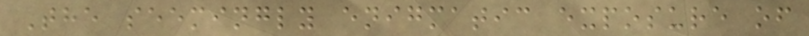The seemingly enigmatic exposure of
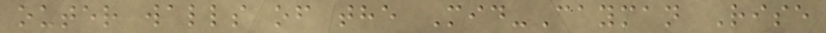outer walls of the Mid-Cayman Rise
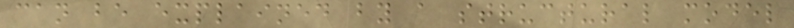can be explained by a structural model
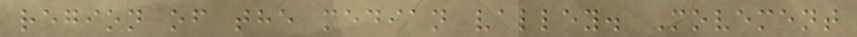region of the median valley. Movement
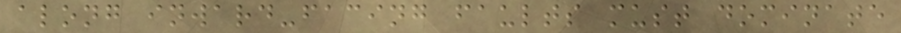along inward-facing faults must dominate
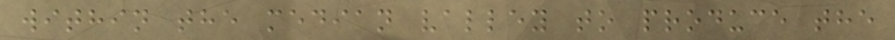within the median valley to produce the
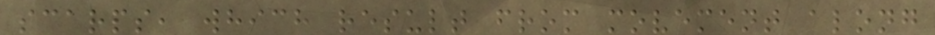scarps, which result from movement along
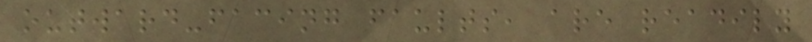outward-facing faults, are readily
